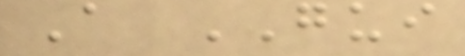A GUI
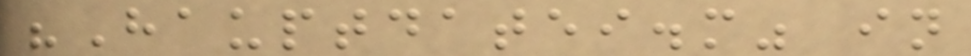"Hauptdatei.m" in
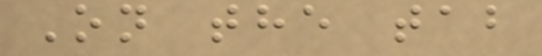On the tab
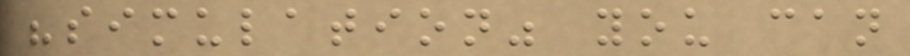"simulation" you can
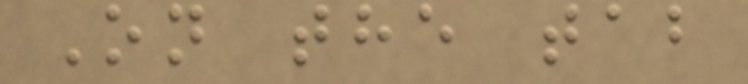On the tab
